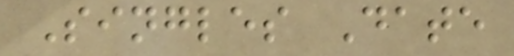Singles Date
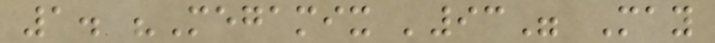1. "Megamix '93" May
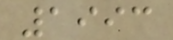1993
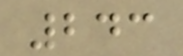243
